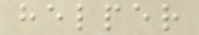helper
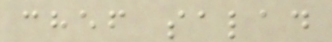chef salad
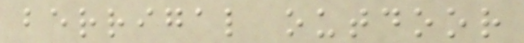berrigal outdoor
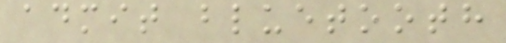admit bluetooth
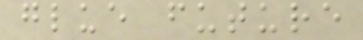glue future
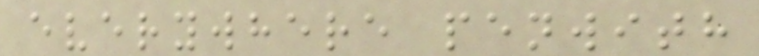everywhere penwith
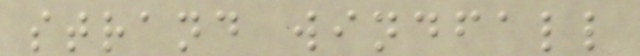strand windfall
